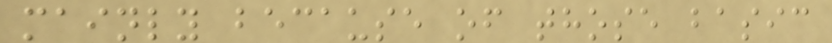mainly because of those basic
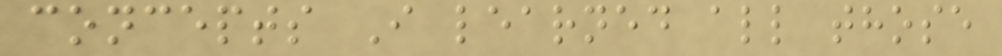concepts I learned all those
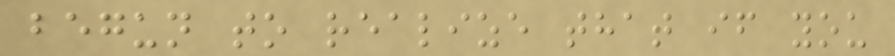begun to realize that if you
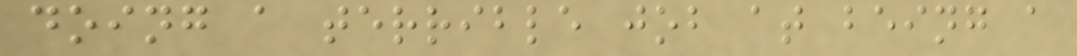doing a terrible job at being a
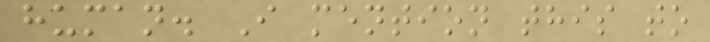human. I mention this to
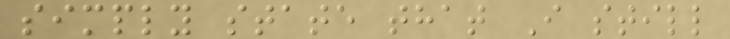simply state that I still
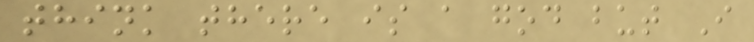think there is a god but I
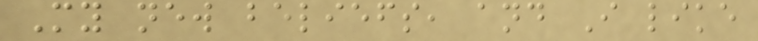My new beliefs, and I like
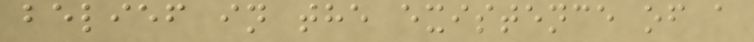belief in the existence of a
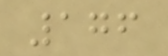176
